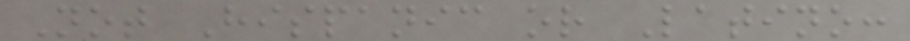Not Hispanic or Latino:
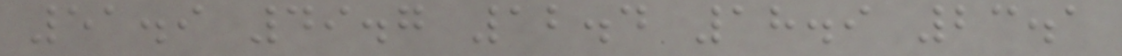51.9 49.7 12.4 18.9 23.1
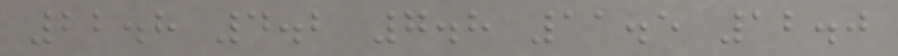22.8 4.2 7.8 11.5 12.0
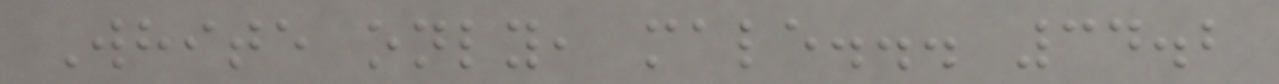White only, male... 34.2
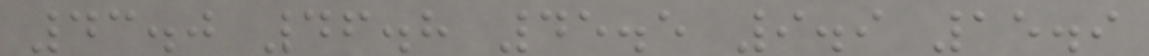43.0 46.8 45.5 9.9 15.9
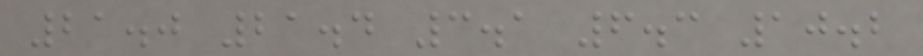21.0 21.4 3.1 6.3 10.2
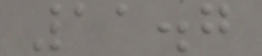11.7
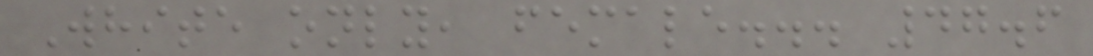White only, female... 47.6
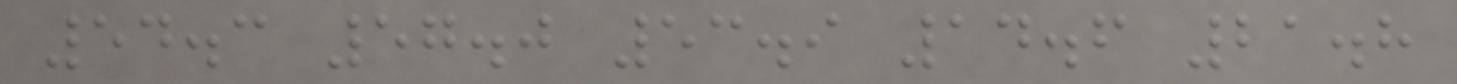54.3 57.0 53.9 14.6 21.8
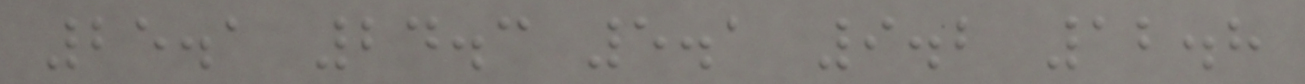25.1 24.3 5.1 9.2 12.8
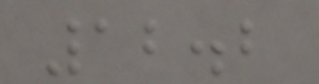12.2
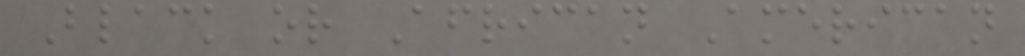Black or African American
